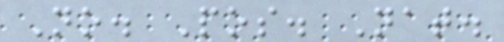No. Pos. Nat.
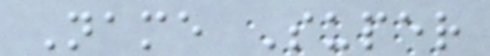Name Super
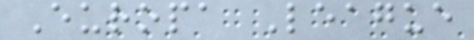Europa League
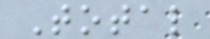Total
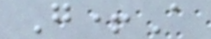G+A
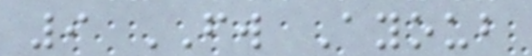9 FW Ayoub
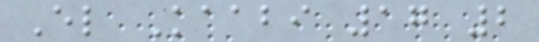El Kaabi 17 2
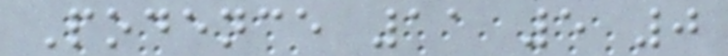Podence 11 5 0
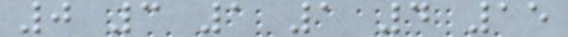0 3 1 1 4 15
